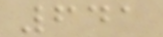641
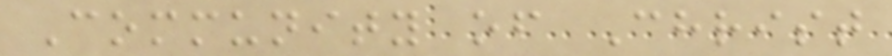Community of Christ
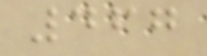467
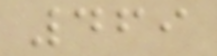469
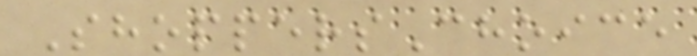ShoppersChoice
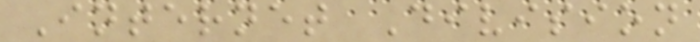Internet Division
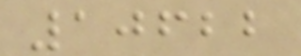10622
